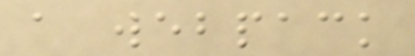a webpack
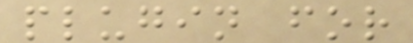plugin for
